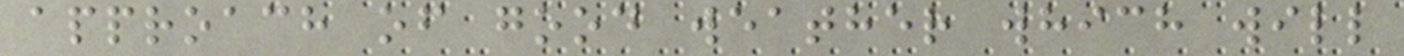approach of good weather which will
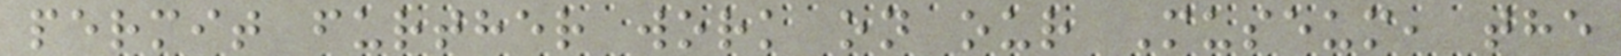permit further work on our Museum, the
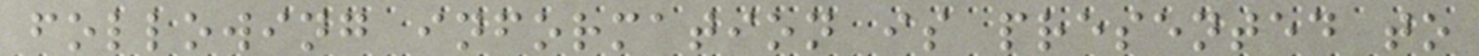following information is presented to
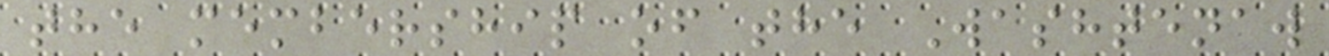the membership of the Washtenaw
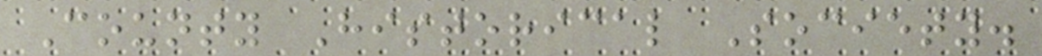County Historical Society.
